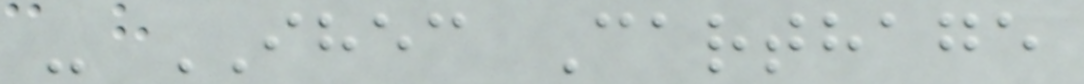- IHEC Carthage
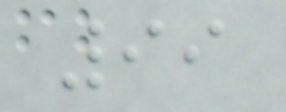99
